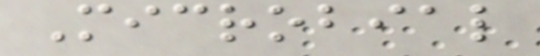Microbial
